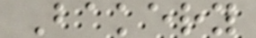Bakery
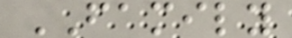FAMILY
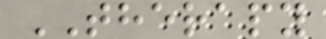THERAPY
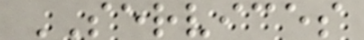SERVICES
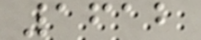1612
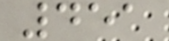451
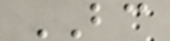BC
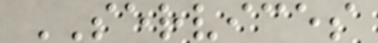SERVICES
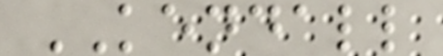KENDALL
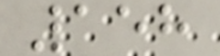158
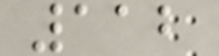112
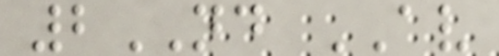2ND AV
